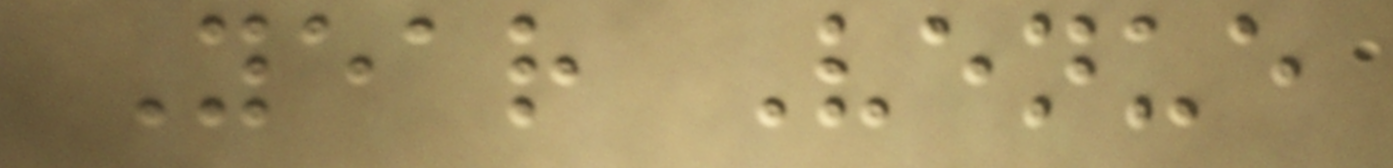Year Venue
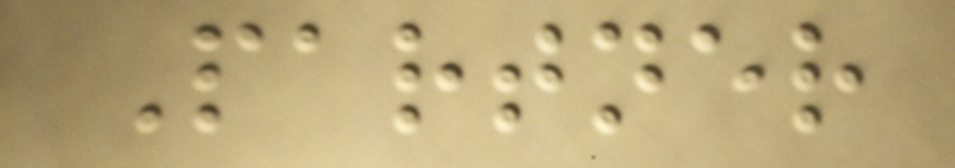Partner
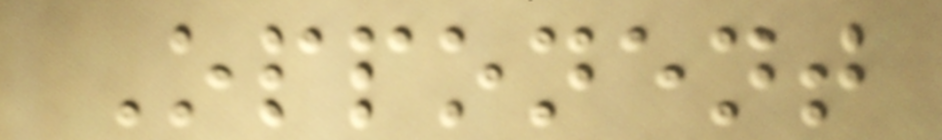Opponent
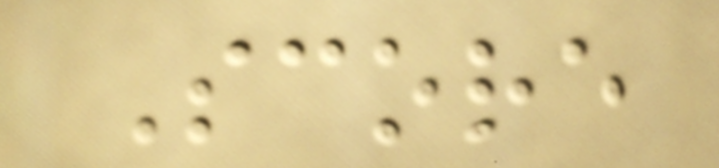Score
